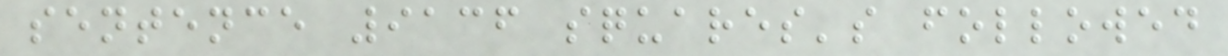sentence 9136 squares's followed
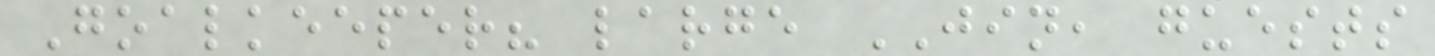Goalkeeper? large JIN, guests
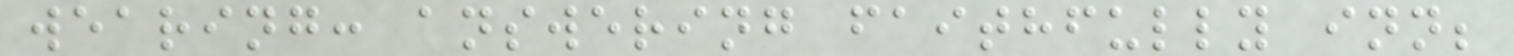wearing: answering faithfully inn;
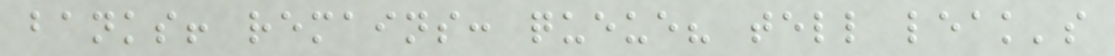banks! remains: queue? tell leak's
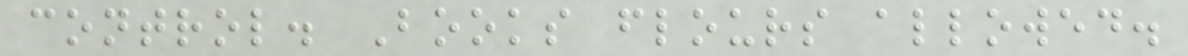control. Books flours allowed.
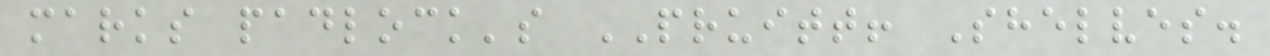marks padlock's PRUITT! Shelves.
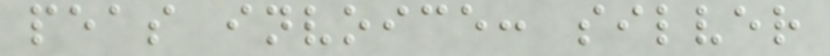peas invoice: silver
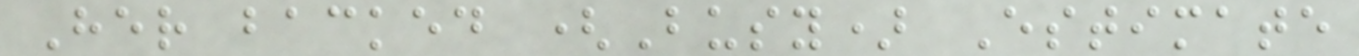Her backed (Busy) Estimate
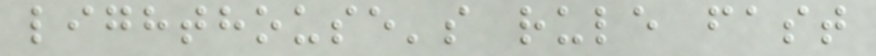lighthouse's rule fast
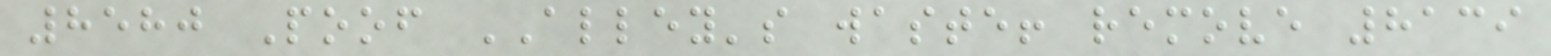8580 Poof ALLEY's waste! remove 8139
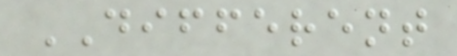DIFFERENT
